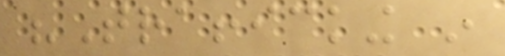"Trafficking in
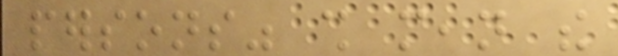persons" shall mean the
